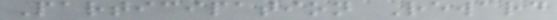Participation Reward
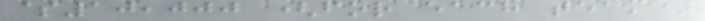$10,000 (for each team)
